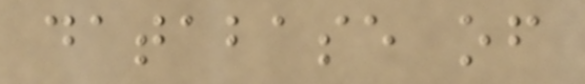database of
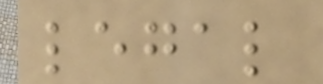legal
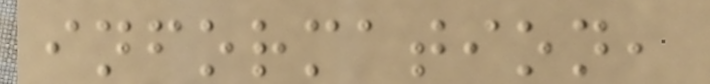information,
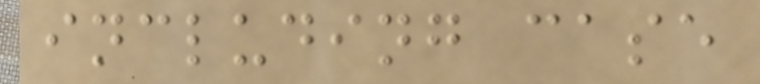including case
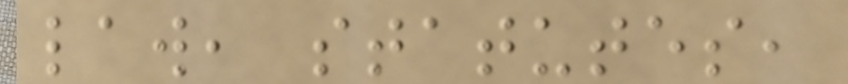law, statutes,
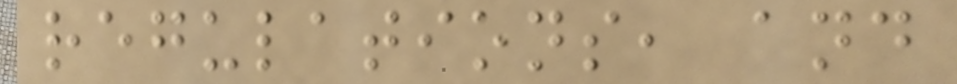regulations, and
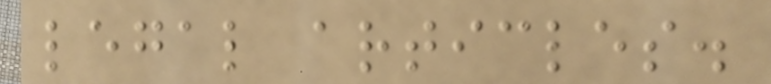legal articles.
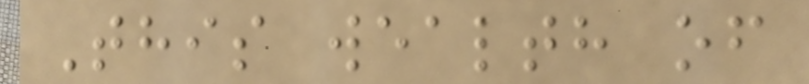This wealth of
